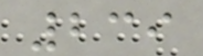239
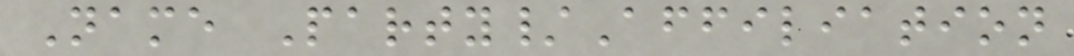Name Party/Affiliation
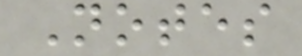Notes
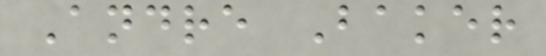Andre Baker
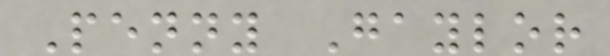Penny Gaylor
